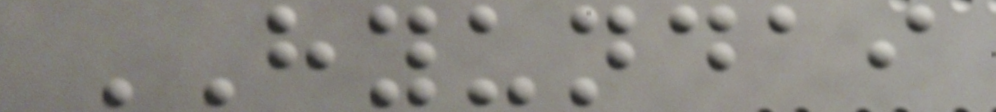HYUNDAI
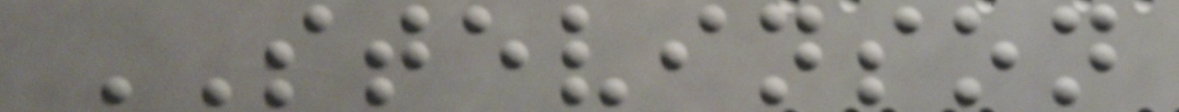STEVINSON
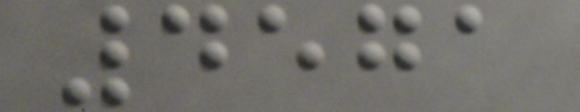4571
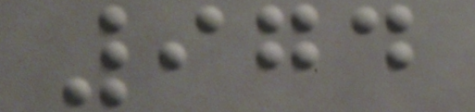974
